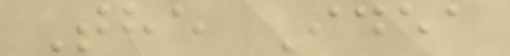The Idea
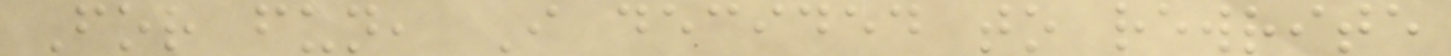For fun, I decided to rewrite
